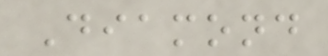Diamond
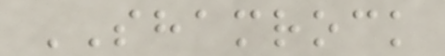SHAMROCK
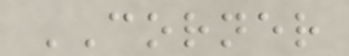CORNER
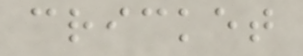cricket
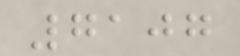7107
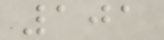101
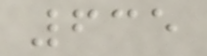635
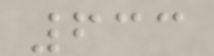633
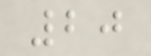20
